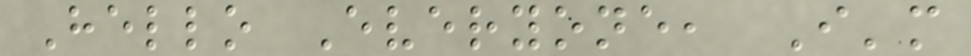Hello Everyone, I'm
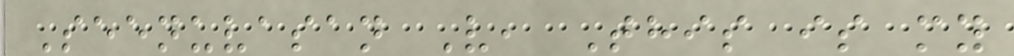Seenuvasan V, This is my
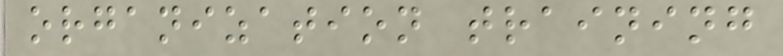organization training
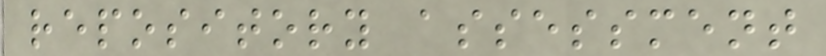repository assessment
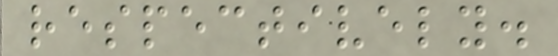respectively.
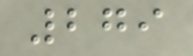279
